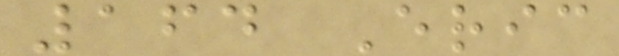164 Eric
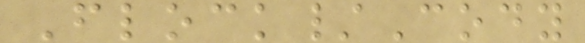Flock/Cody
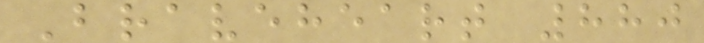Braveheart 880
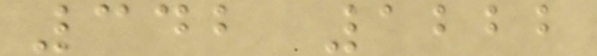342 1222
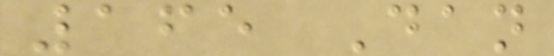165 Dan
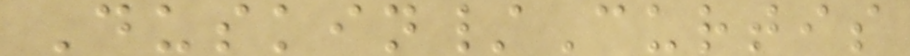Duskin/Curtis
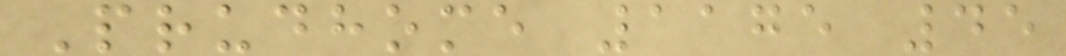Prudhome 1175 45
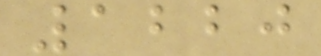1220
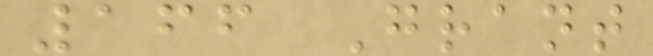166 Grant
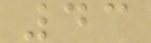43
